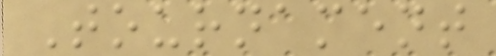Tournament
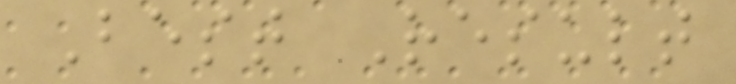Best Result
